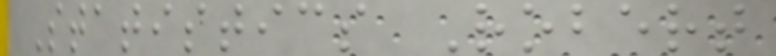Statistics Robert
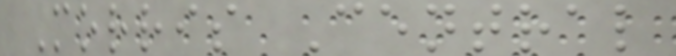Morris Central
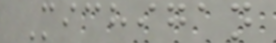Michigan
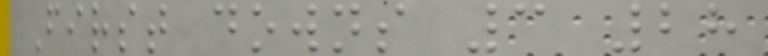First downs 3 28
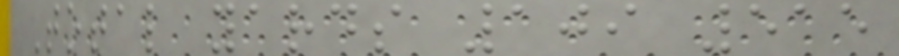Total yards 109 515
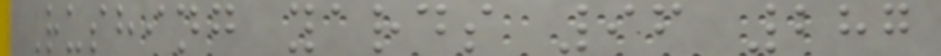Rushing yards 96 287
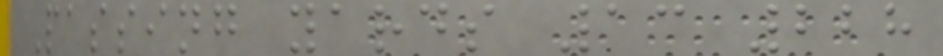Passing yards 13 228
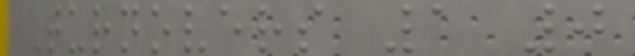Turnovers 1 0
